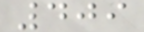409
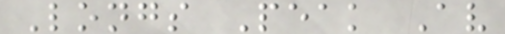Longs Peak Av
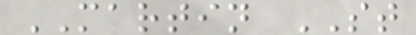MARTIN ST
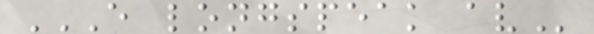E LONGSPEAK AV
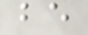be
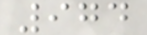974
